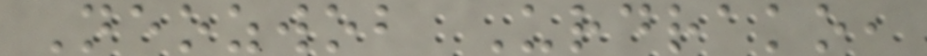Neozwob Urdrako,
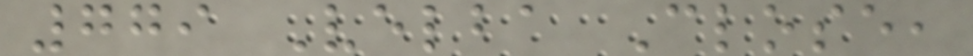779 Velba Close,
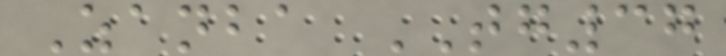Zanba TG37
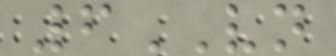6VN
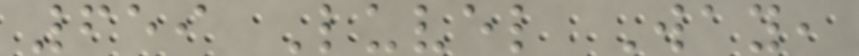659 Luvel Way,
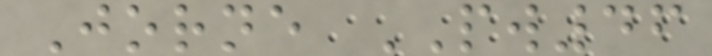Jorne PW46
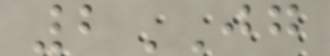2JG
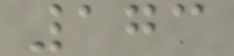173
